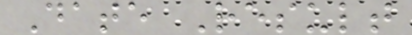Date Result
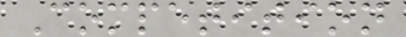Competition
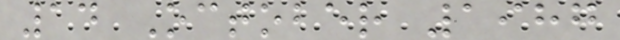14 October 1987
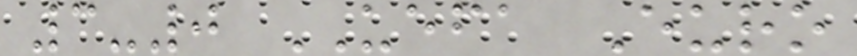3-0 UEFA Euro
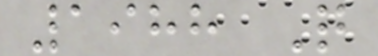1988 Q
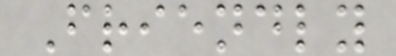Friendly
